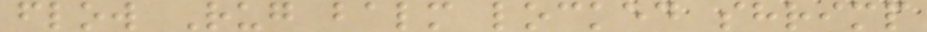flow Rug balm locked shrimp
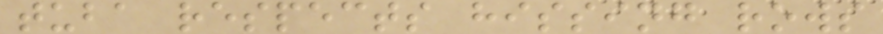tuba respects hissing rows
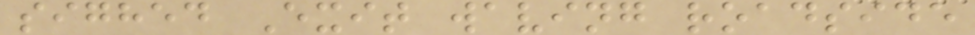sighed Exit waving roadside
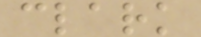clark
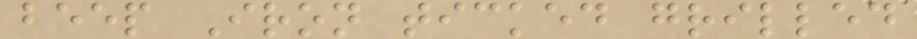beep Iron ticked grilled
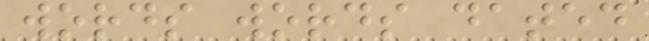words words dated
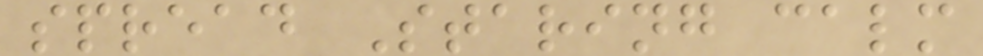spread Staring calm
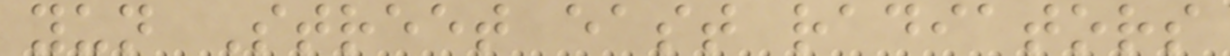yun Street east radiators
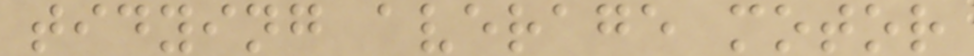tidying average motor
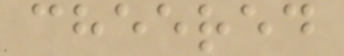cheered
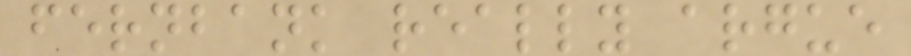fernbank really argue
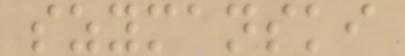szymanski
